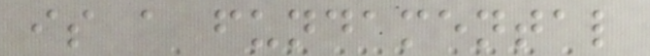is a fundamental
